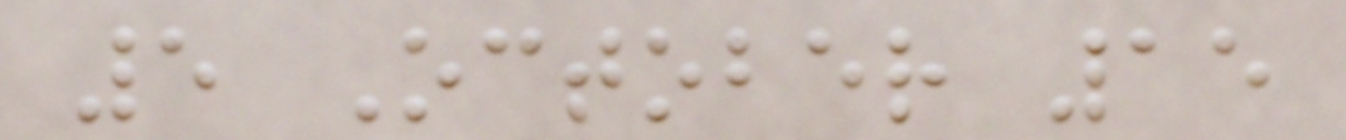5 October 15
